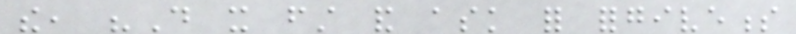the, "Do it first and ask for forgiveness
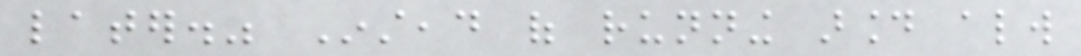later." Instead of running around always
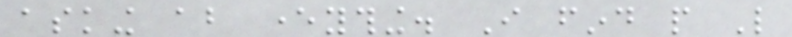asking about everything. I find people Like
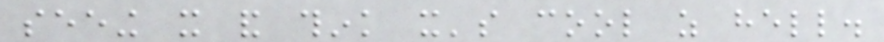seeing it and think it's cool as hell.
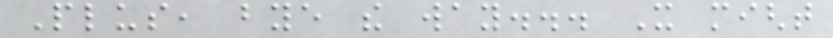Plus, bye the way... It might
